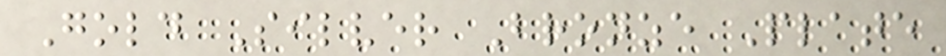Gold Silver Bronze Plate
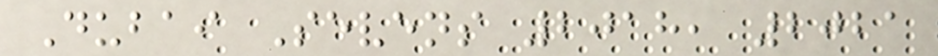Dubai Sevens 2018, 2021
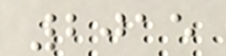2015
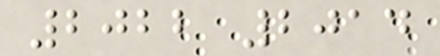2022 2014
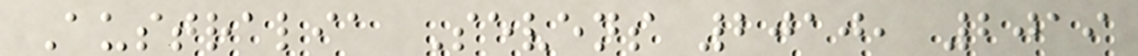Australia Sevens 2010, 2019
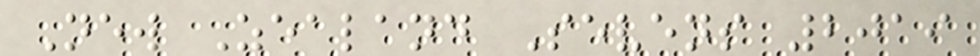New Zealand Sevens 2019
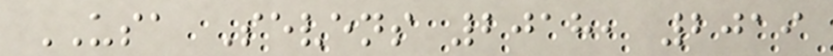USA Sevens 2018, 2019
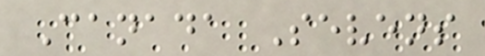Canada Sevens
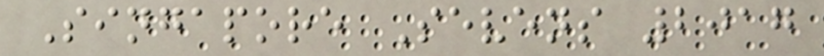Singapore Sevens 2017
